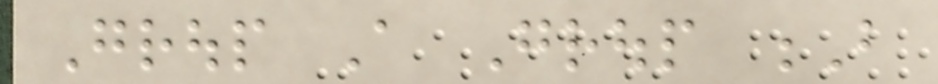Group A Group B
